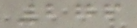276
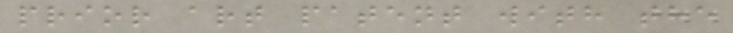prior art patent with the
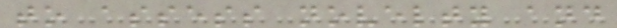to assess novelty and
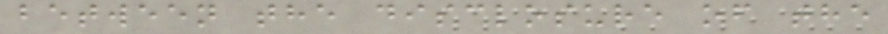between the disclosure of the
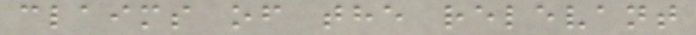claims of the relevant
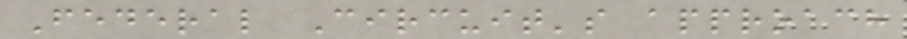Federal Circuit's approach
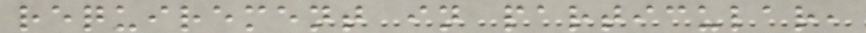requirement in particular,
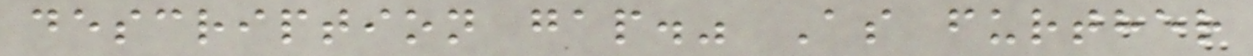description gap." As further
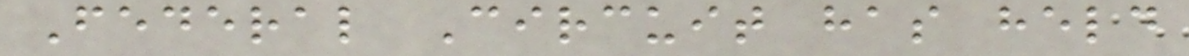Federal Circuit has held
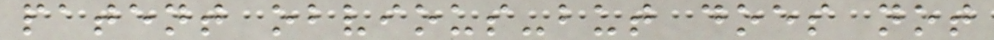patent obvious-but does not
